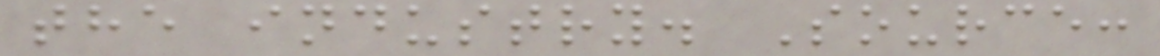the industry. Source:
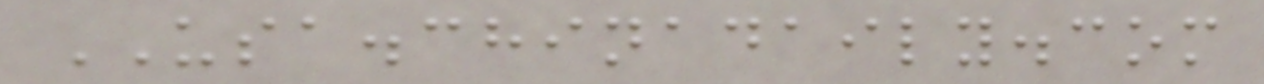USA.chinadaily.com
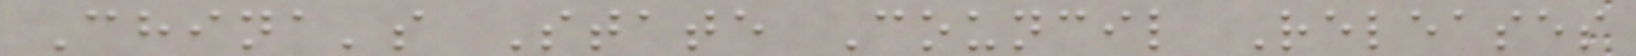China's State Council Releases
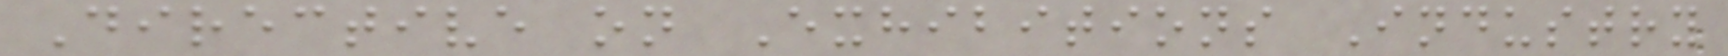Directive on Exhibitions Industry
